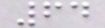64
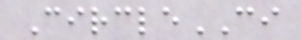CircleCI
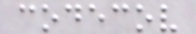codecov
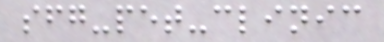sfg-pet-clinic
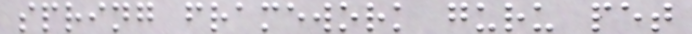spring framework guru pet
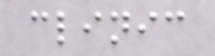clinic
